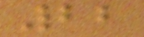22
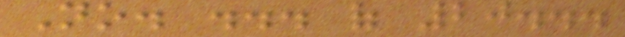No. ... of 20...
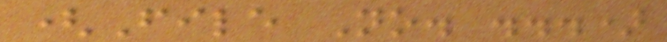(File No. ...)
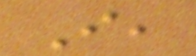I,
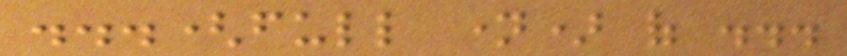...(full name) of ...
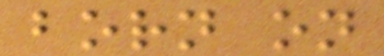born on
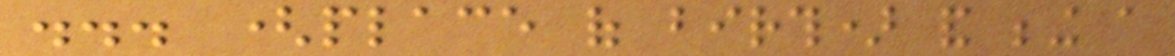... (place of birth) and being a
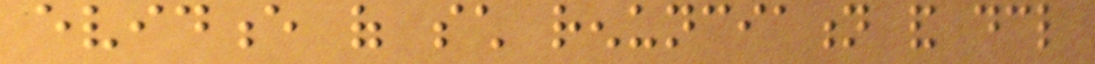evidence of such renunciation and declare
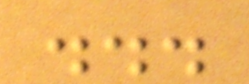...
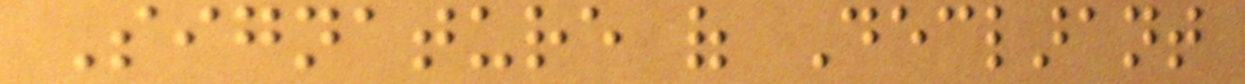Signature of Declarant
